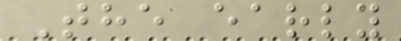The early
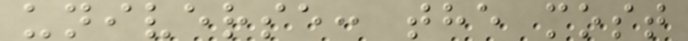universe: the most
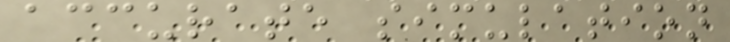accurate simulation
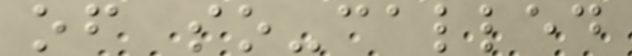of so-called
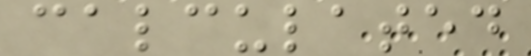calculated
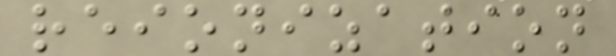reionization
